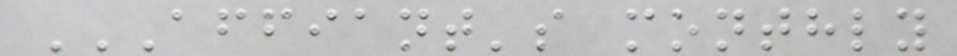AFFIANT'S MONTHLY
